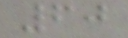60
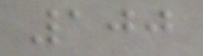100
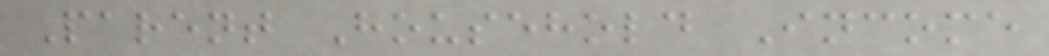Parent Household Income
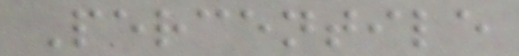Percentile
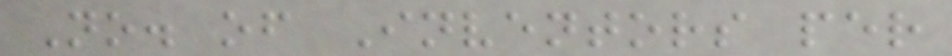No. of Inventors per
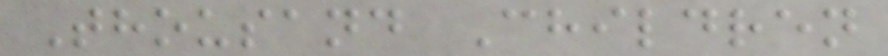Thousand Children
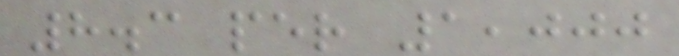8.3 per 1,000
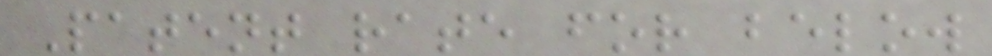Patent rate for below
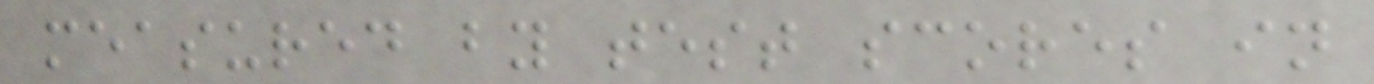measured by test scores in
